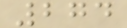274
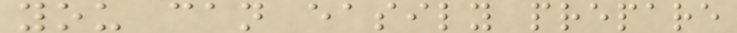you can easily prepare
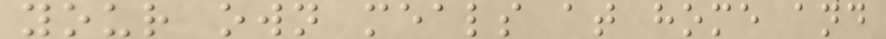your own meals at home and
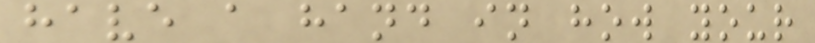have a hand in how your
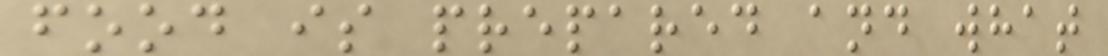food is prepared and what
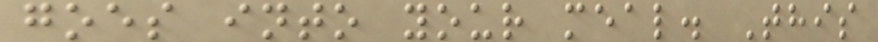goes into your meal. This
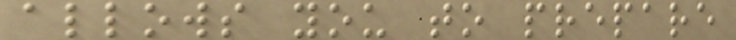allows you to prepare
